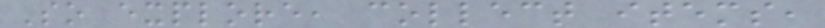So explore, collect items,
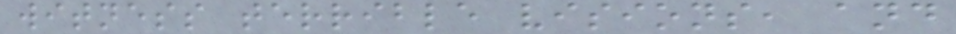witness terrible visions, and
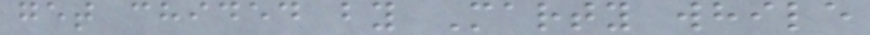get chided by Marty while
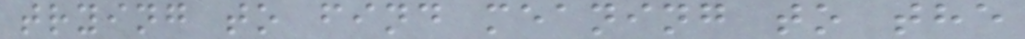trying to find meaning to the
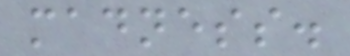madness.
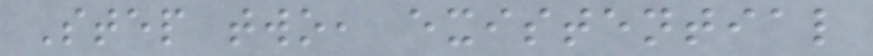Step two, existential
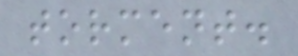torment.
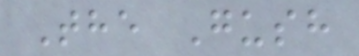The Gush
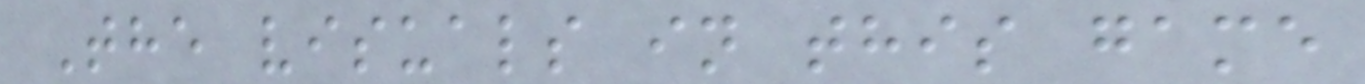The visuals in this game
